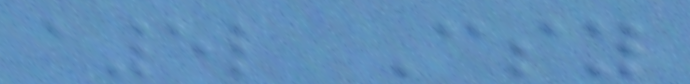a5l Csy
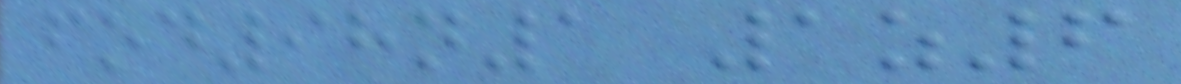fod98n1 1z6
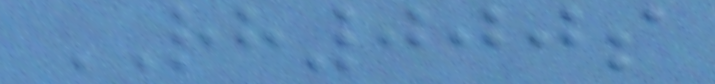RH000s
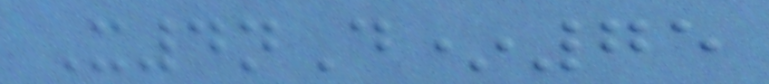X4nD*75
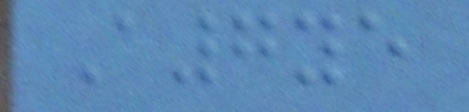A7ye
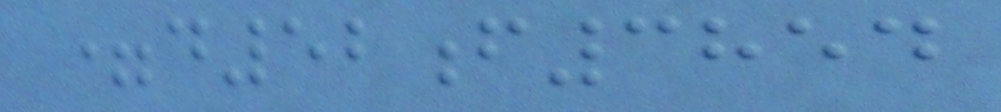=d52f3854
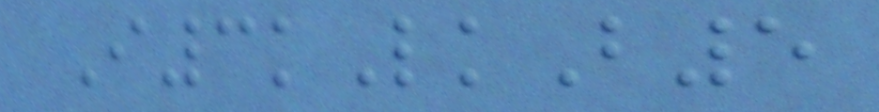I3kLkB5
